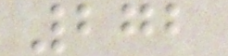272
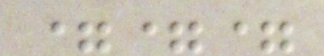===
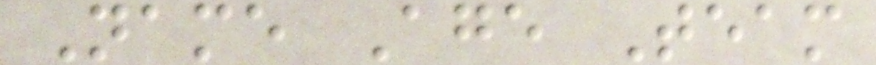Name Age Team
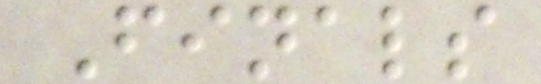Finals
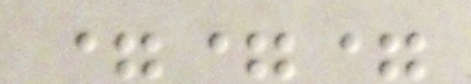===
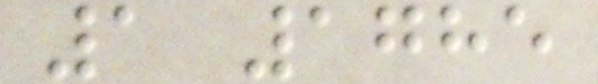1 1785
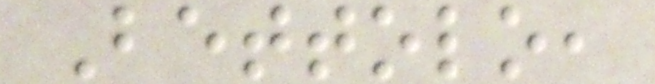Bettolo,
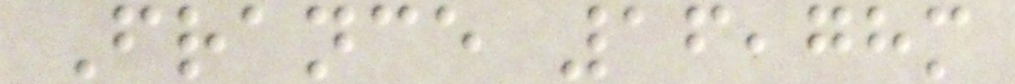France 16,78m
